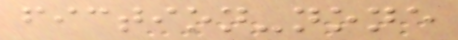fiction-none
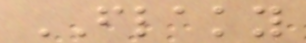FLAKY
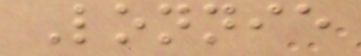Lonnie
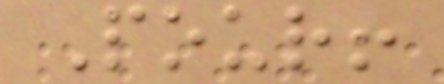Pour!
